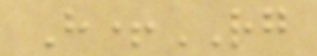H+RG
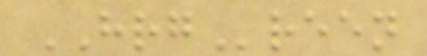HRGreen
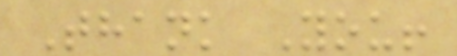Thank You!
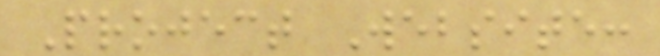Project Website:
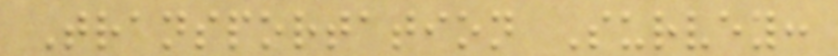Transportation Survey:
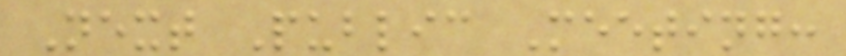Next Public Meeting:
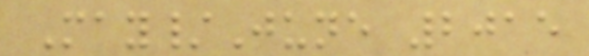May/June 2015
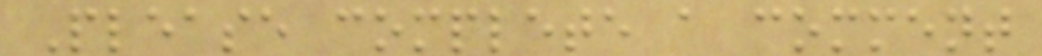Please complete a comment
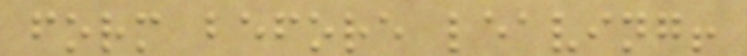form before leaving!
